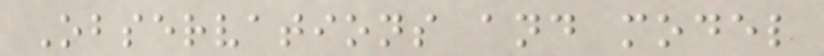Observations and model
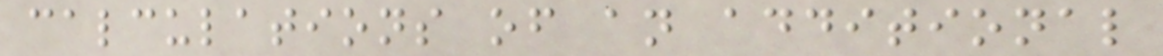calculations of an additional
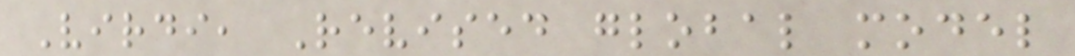Virdi, Revised global model
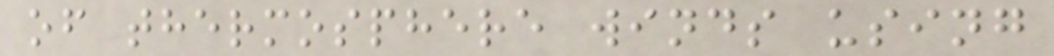of thermosphere winds using
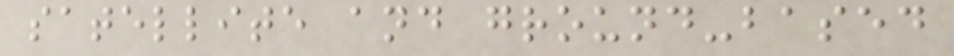satellite and ground-based
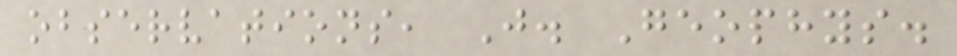observations, J. Geophys.
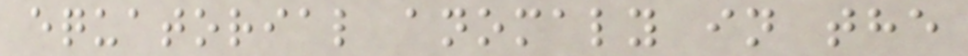equatorial anomaly in the
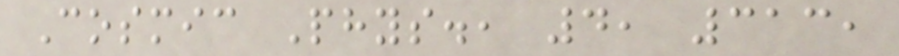Cosmic Phys., 4, 313,
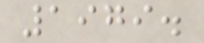1979.
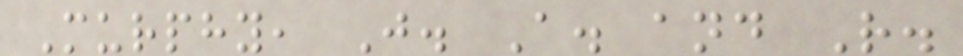Murphy, J. A. and R.
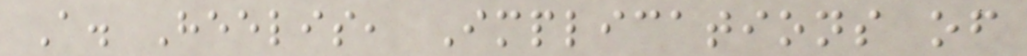A. Heelis, Implications of
